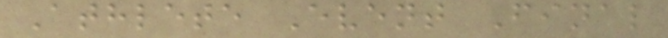Athlete Event Final
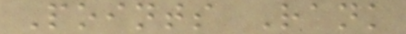Points Rank
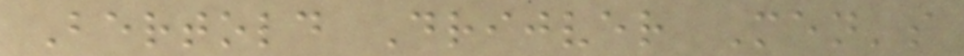Bertold Drijver Men's
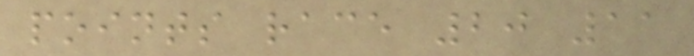points race 20 11
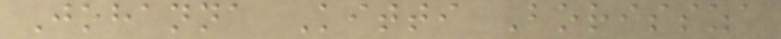Johanna Kitti Borissza
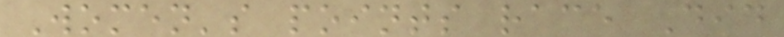Women's points race Did
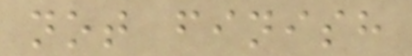not finish
